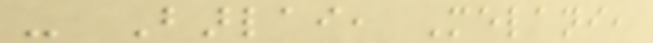- Barlai, Melani,
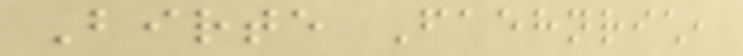Birte Faehnrich,
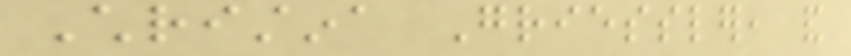Christina Griessler, and
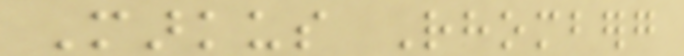Markus Rhomberg
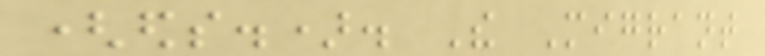(eds.). The Migrant
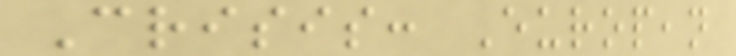Crisis: European
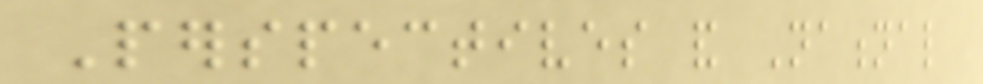Perspectives and National
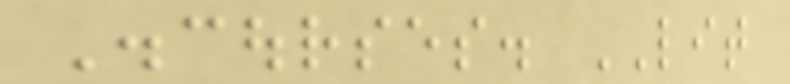Discourses. LIT
